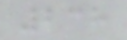238
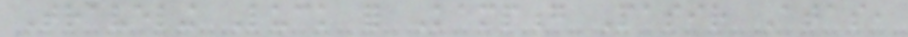Traveling Luck for Kampong Pasir Atas,
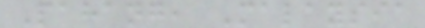Pahang, Malaysia
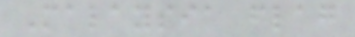Malaysia flag
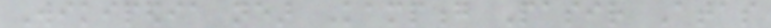Wikipedia near Kampong Pasir Atas
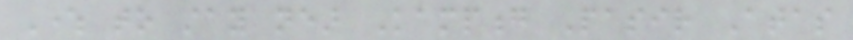Where to stay near Kampong Pasir Atas
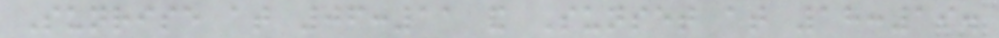Sunrise at 06:11 and Sunset at 18:19.
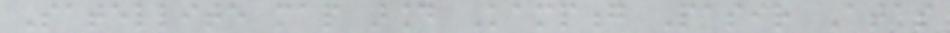Satellite map around Kampong Pasir Atas
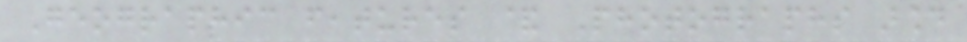Geographic features & Photographs around
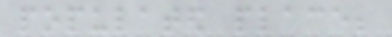populated place;
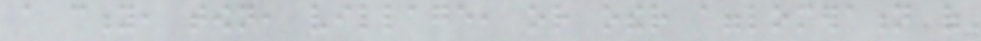a city, town, village, or other agglomeration of
